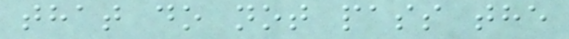that do not pass the
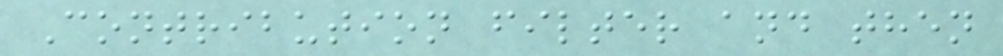Contribution filter and then
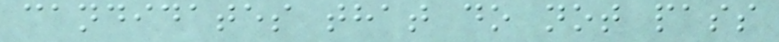candidates that do not pass
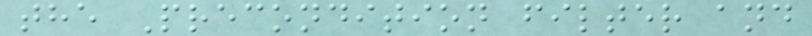the Precondition filter and
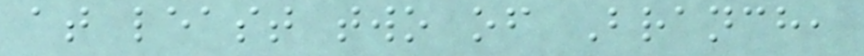at least two of Branch,
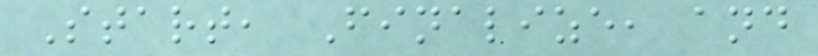Start, Finalize, and
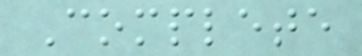Complete
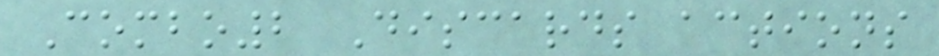Combo2 Discards actions
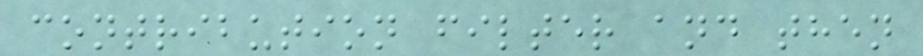contribution filter and then
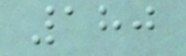180
